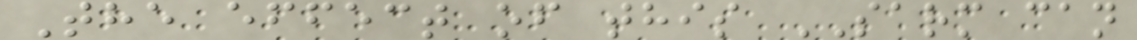The effect of this SARM can
